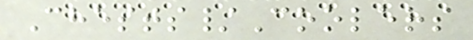Chests/Coolers
